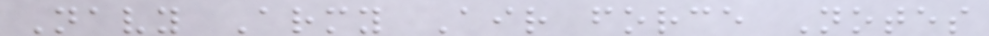Navy Army Air force Notes
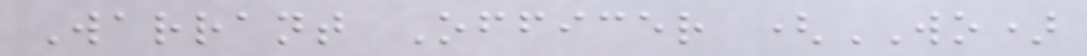Warrant Officer (WO)
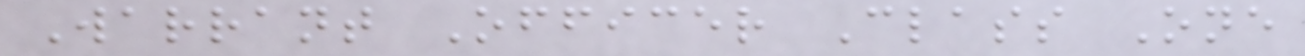Warrant Officer Class One
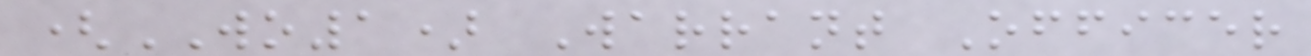(WO1) Warrant Officer
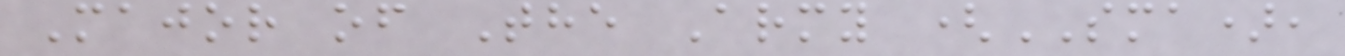Major of The Army (SMA),
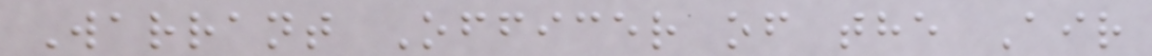Warrant Officer of the Air
